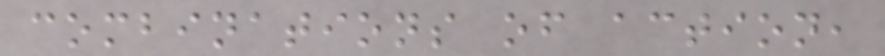combinations of action,
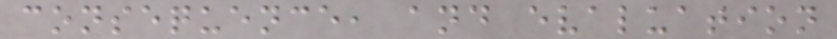consequence, and evaluation
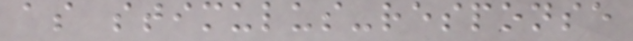as stimulus-response
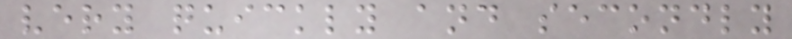very quickly and secondly
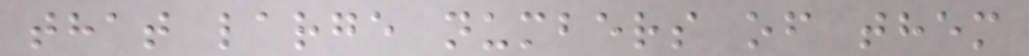that large numbers of them
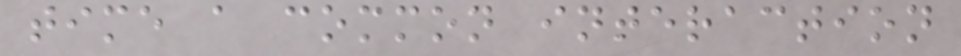time a common interaction
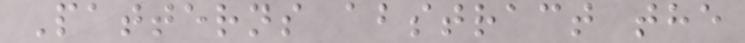Patterns abstract the
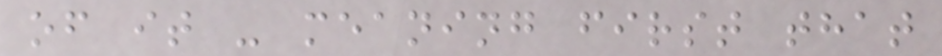of it - meaning first that
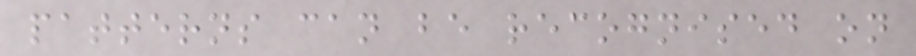patterns can be recognised on
